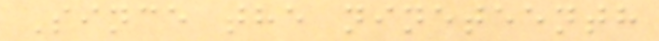Since the nineteenth
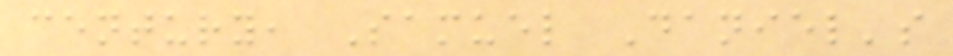century, Samuel Daniel's
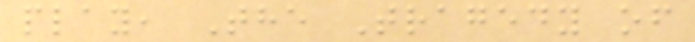play, The Tragedy of
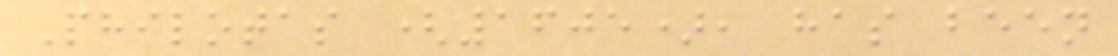Philotas (1605), has been
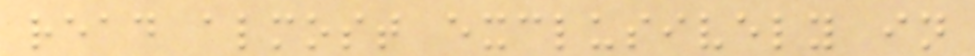read almost exclusively in
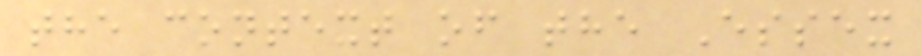the context of the Essex
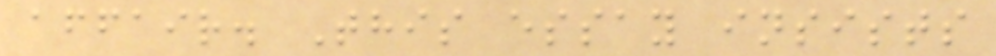affair. This essay insists
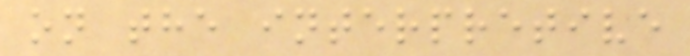on the interpretive
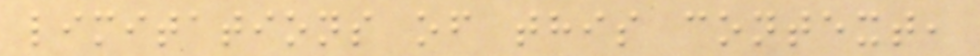limitations of this context,
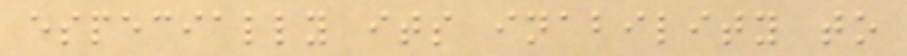especially its inability to
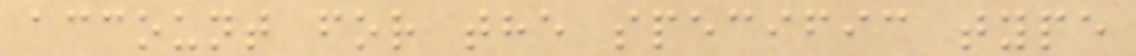account for the specific type
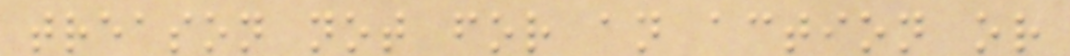treason not for an action or
